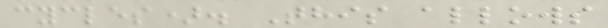cycles). This allows
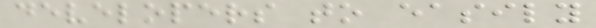developers to easily
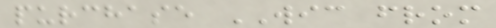purchase WIC from
